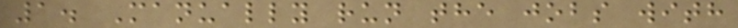1. Manually run the jobs with
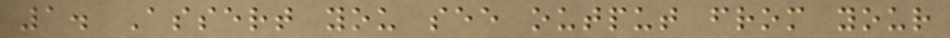1. Assert you see output from your
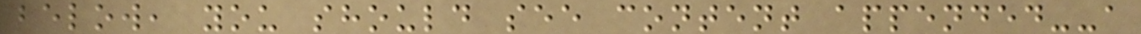below, you should see content appended--a
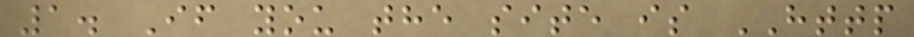1. If you the site is HTTP
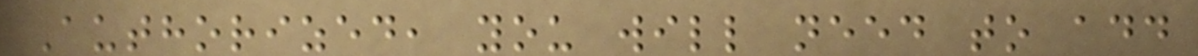Authorized, you will need to add
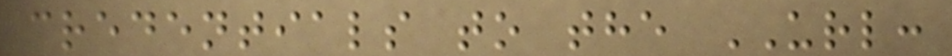credentials to the URL:
